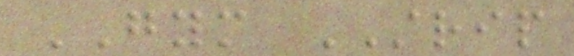GYM STRIP
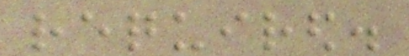required.
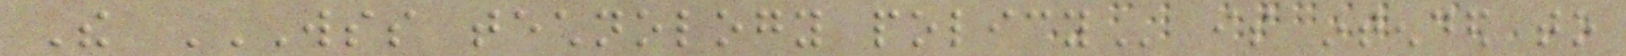The WSS TECHNOLOGY POLICY is intended to
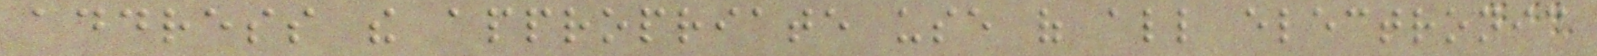address the appropriate use of all electronic
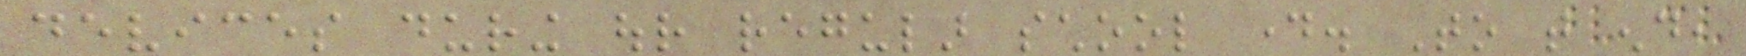devices during our regular school day. To that end,
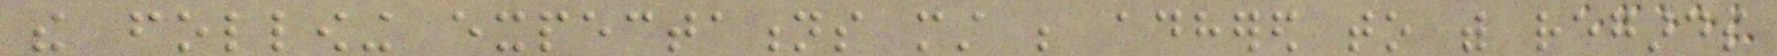the following expectations must be adhered to with regards
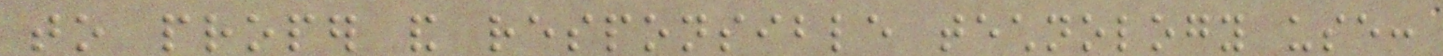to proper and responsible technology use:
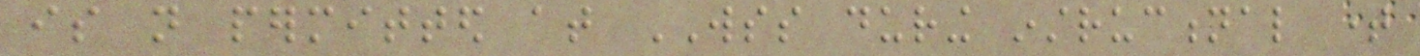is not permitted at WSS during instructional time
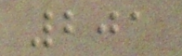201
